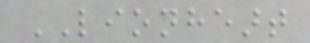LIONHEART
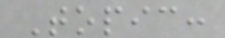Topic:
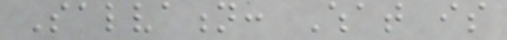Salvation: What is
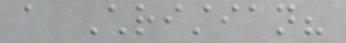a Christian?
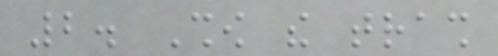2. Show the trash
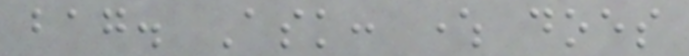bag. Ask: where does
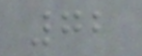72
